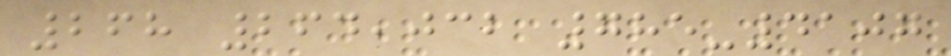268 264,032 785-4107
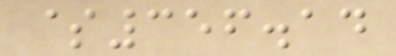$356.14
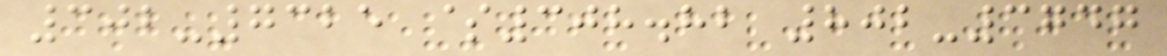302-7325 $308.82 802-3747
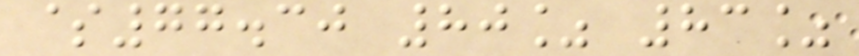$77.30 80% 83%
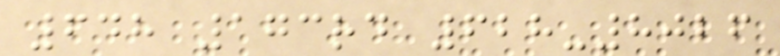648 173rd 628-8026
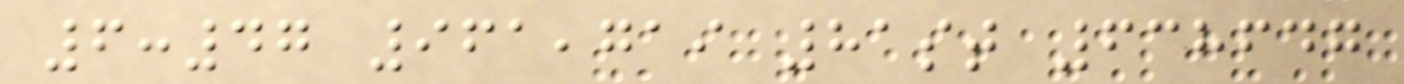6:47 961,719 81st 638647
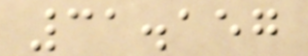31.157
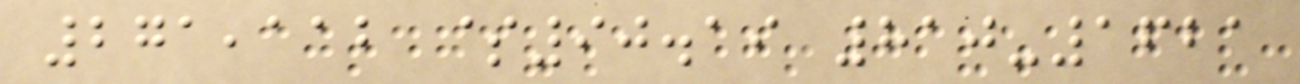271,112 $90.19 810-1621
